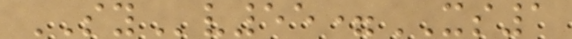SYv55=XS1
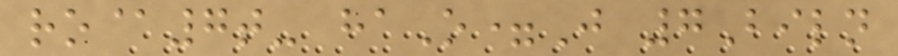ro@7t- haO=J 7Biln
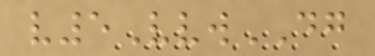v5VvwDG
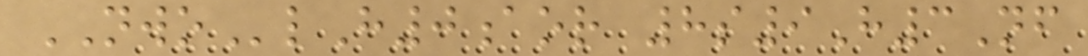NWOlH0aor 8s9H3Nf
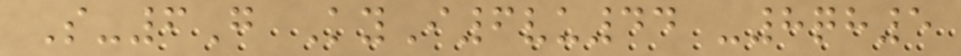S-6G KyI6vu44 -8qh5
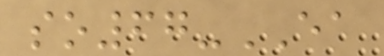so67-EA
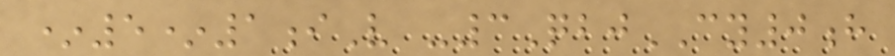*5*1iV -3QbjCY0h
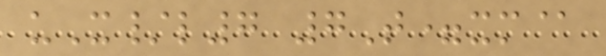uX/l7 7T=xm@
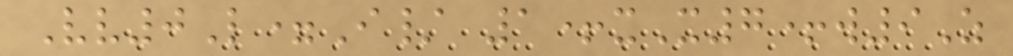Vv0L=I/ 1+xX7+w9Z
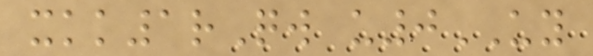xkk1rQw u0UY
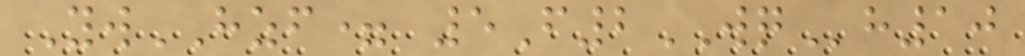YwHZF= 5F2WQh10
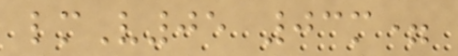lmV05 03m=
